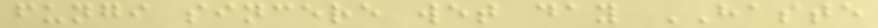fungi sincere wet day HASTE
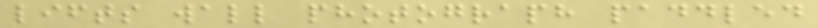lifts wall photograph paddled
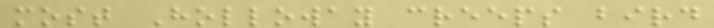most Holloway creeps bird
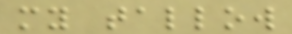my tallow
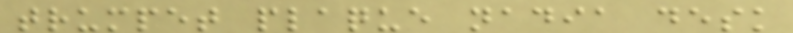trumpet plaque nadia desk
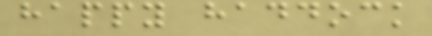happy haddock
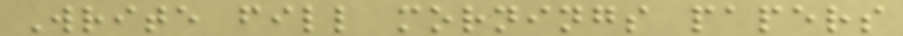Write fill mornings papers
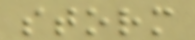storm
